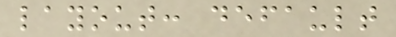layout: default
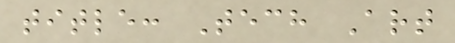title: Tech Art
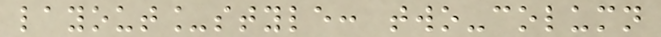layout_style: two-column
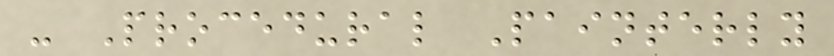- Procedural Painterly
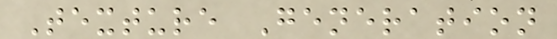Texture Generation
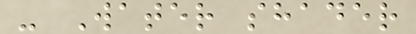- Water shader
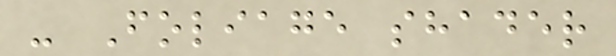- Foliage shader
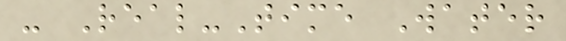- Real-Time Water
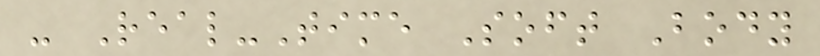- Real-Time Soft Body
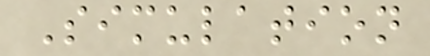Simulation
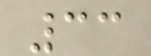33
